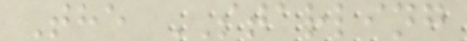The STARLING
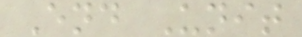End Unit
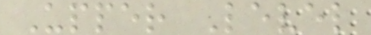Upper Level
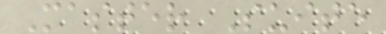Master Suite
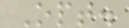Opt.
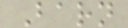Barn
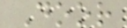Door
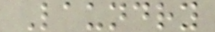Laundry
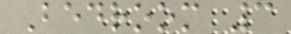Bedroom 3
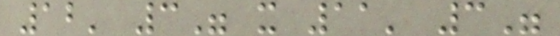12' 3" x 11' 3"
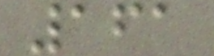161
